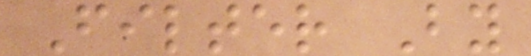Filter By
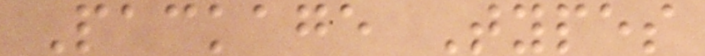Package Types
